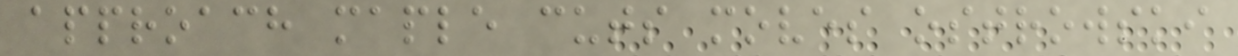approach maple cuts moves ostrowski
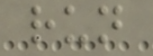run
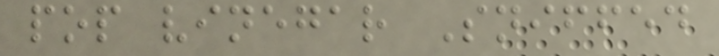pop vinegar Sniffed
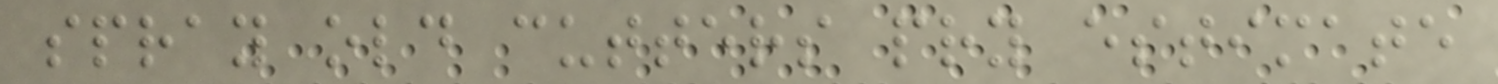spray old cutters pry estimate
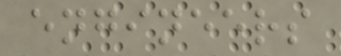engineers
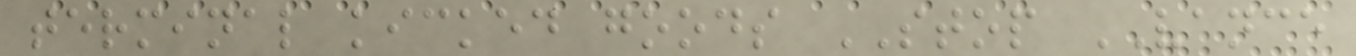terminal kicked goods STOP VANCE
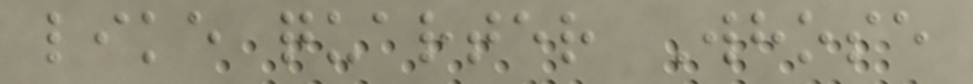like quarter Whose
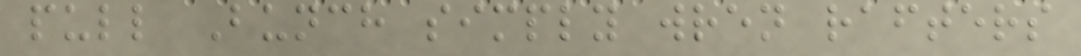pull Bunch simply wren rafters
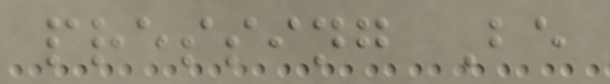pressing Be
